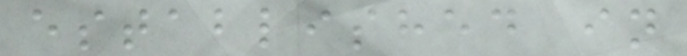established in
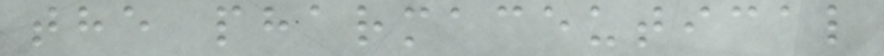the pharmaceutical
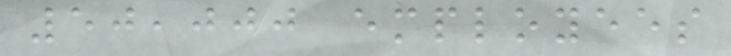50,000 employees
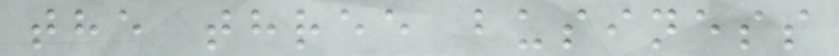the three business
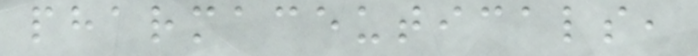pharmaceuticals,
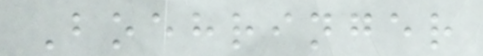Boehringer
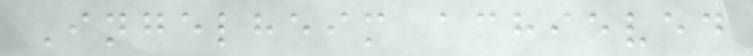Ingelheim achieved
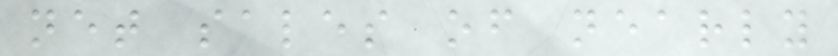net sales of nearly
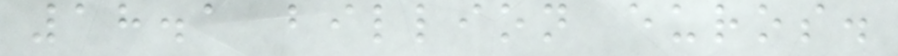18.1 billion euros.
